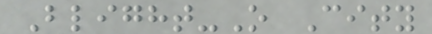Blight-O City
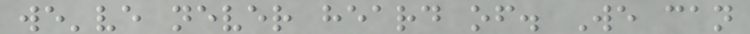we've never heard of. We can
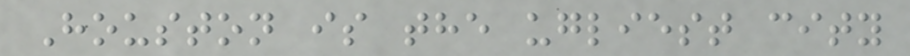Houston is the ugliest city
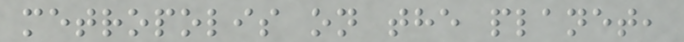metropolis on the planet,
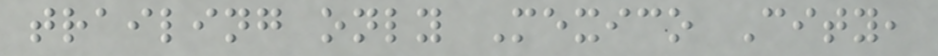trailing only Mexico City,
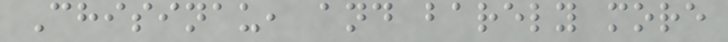Chisinau, and barely more
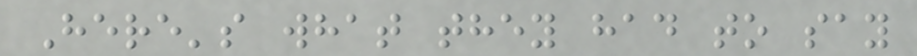Here's what they had to say
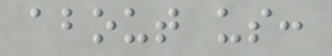about us:
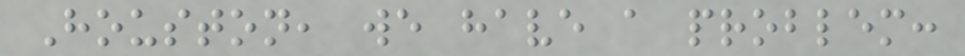Houston, we have a problem:
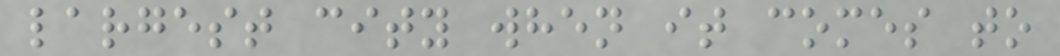largest city when it comes to
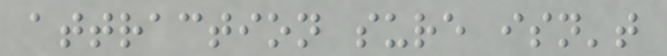attraction sure isn't
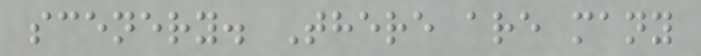scenery. There are many
